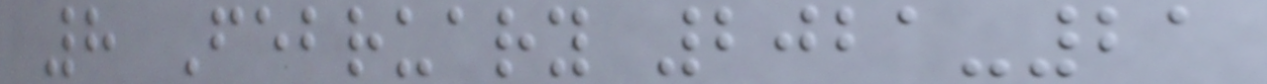8 February 2021-21
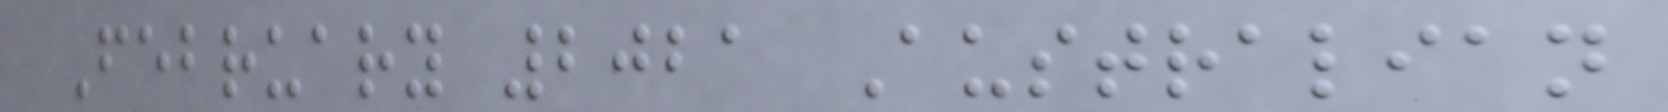February 2021 Australian
